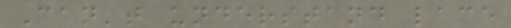Can't understand lace
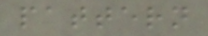pattern
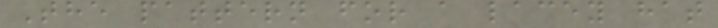The pattern for a lacey hat
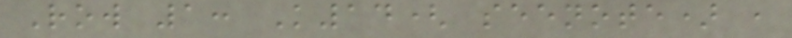Row 1: K14( seenote) ,
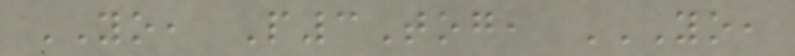YO, P3Tog, YO,
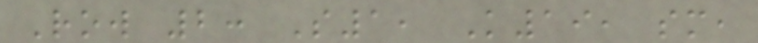Row 2: S1, K19, sm,
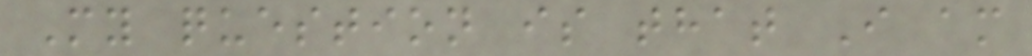My question is that I am
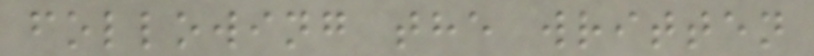following the written
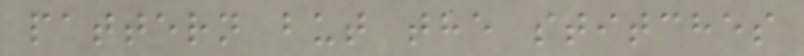pattern but the stitches
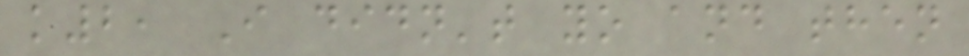k2, I didn't yo and then
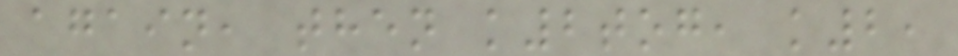again, then k2tog, k2,
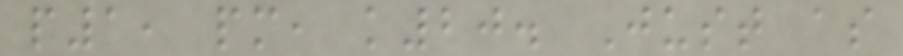p1, pm, k20. Just as
